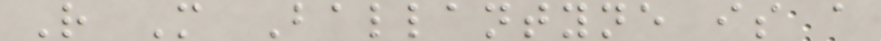R M Ballantyne is a
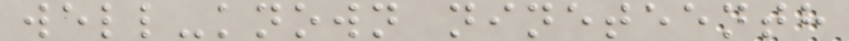well-known nineteenth
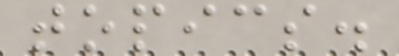topics.
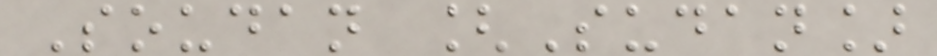Soudan [Sudan]
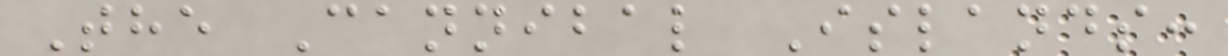The Cannibal Islands:
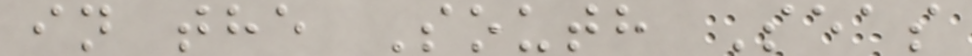in the South Seas
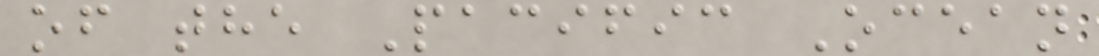of the Pacific Ocean
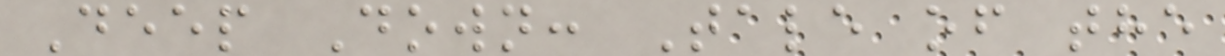Deep Down: Tale of the
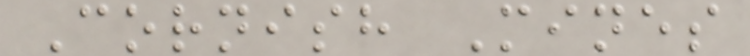Cornish Mines
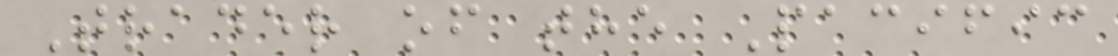Trader of the Pacific
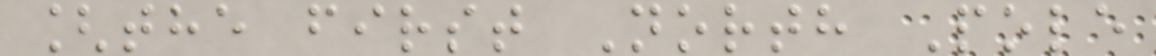[the first North Pole
